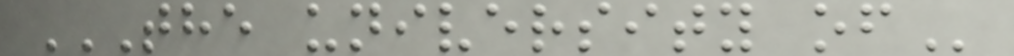THE UNIVERSITY OF
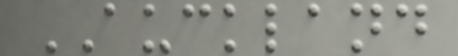AUCKLAND
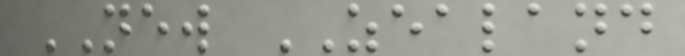NEW ZEALAND
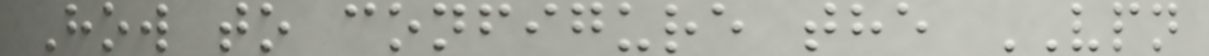How to configure the VPN
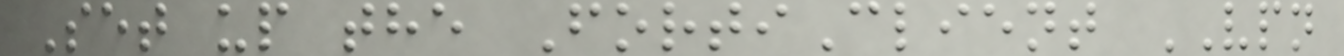Set up the FortiClient VPN
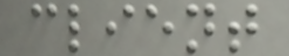client
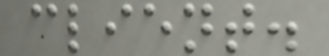client.
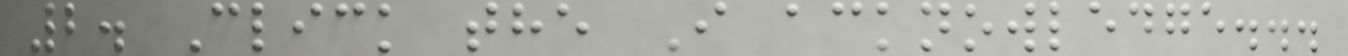2. Click the I acknowledge...
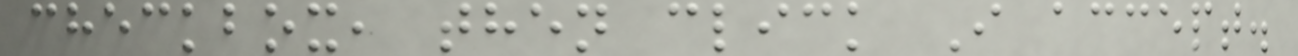checkbox, then click I accept.
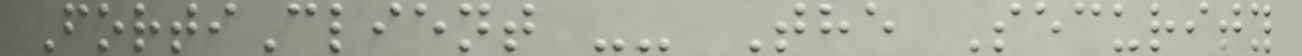FortiClient -- The Security
